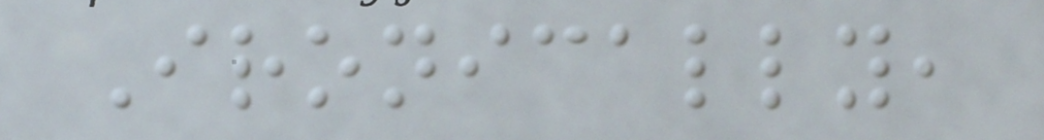Ironically,
